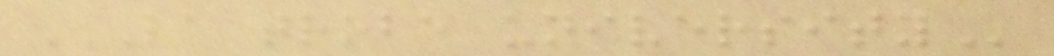LA TROBE UNIVERSITY
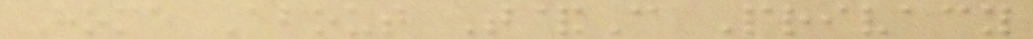Home About T&C Privacy
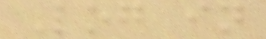Log in
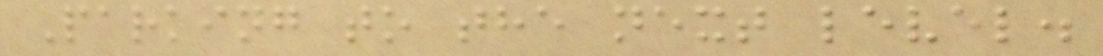Parking to the next level.
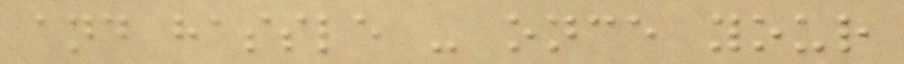and hassle - once your
